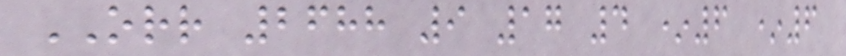ORR 2688 9 17 4 *6 *6
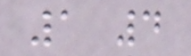1 4
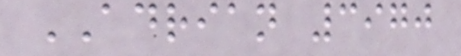ADRIAN 3970
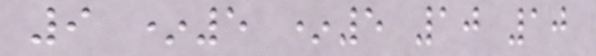9 *5 *5 10 10
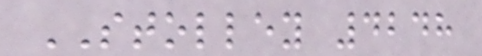STOLLEY 4248
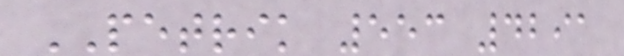PETRIK 553 4291
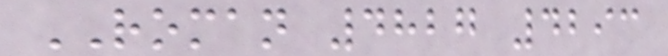ROMAN 4827 4293
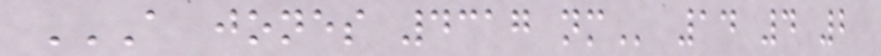A JONES 4317 NM 14 4 2
